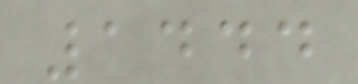1444
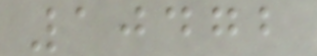10472
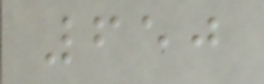650
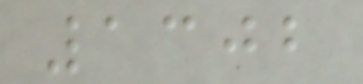1302
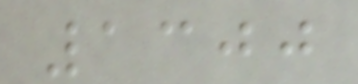1300
